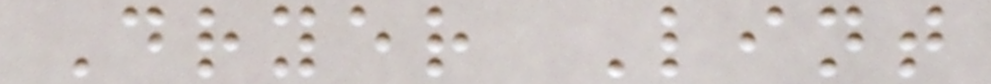Dryer Lint
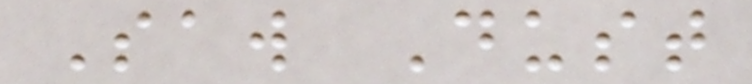Saw Dust
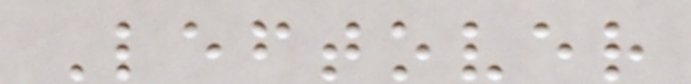Leftover
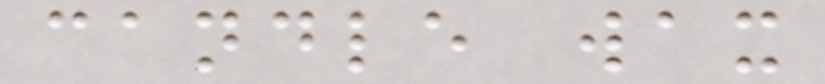candle wax
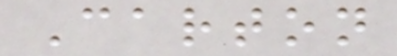Carton
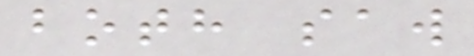both saw
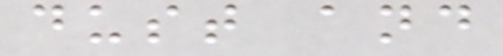dust and
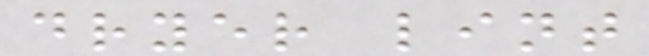dryer lint
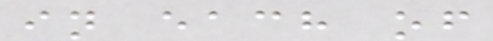in each of
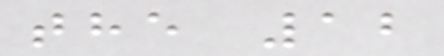the 12
